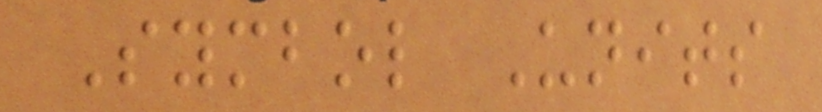Symbol Units
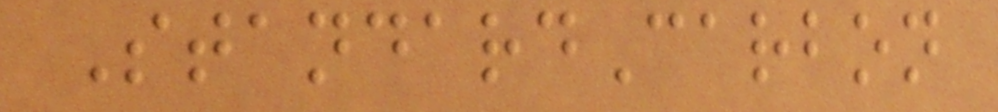StandardCarbon
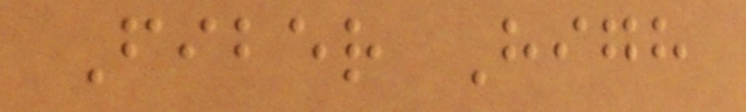Fiber High
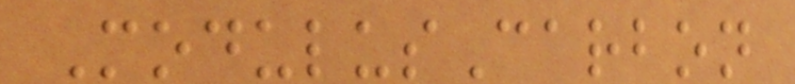ModulusCarbon
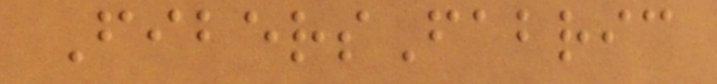FibersFabric
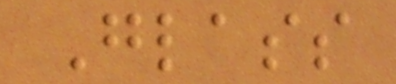Glass
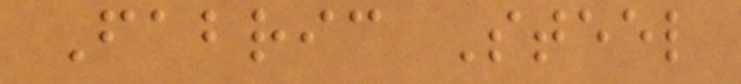Fabric Steel
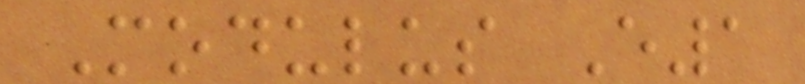Modulus E1
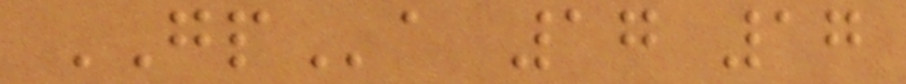GPa 17 17
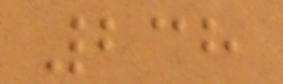238
